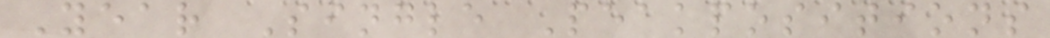Year Single Peakpositions
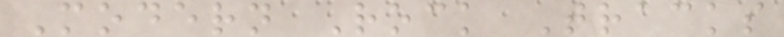Modern Rock Tracks
